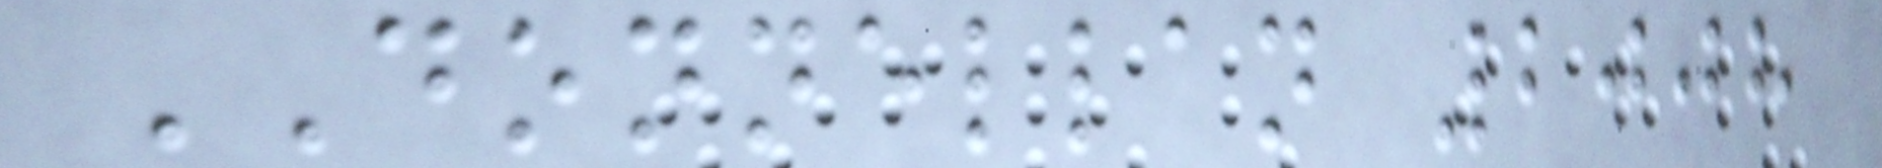DONNELLAN 2008
